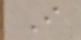I
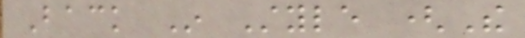Back In Style (The
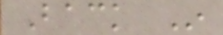Back In
